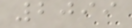2099
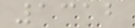1312
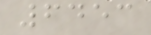6453
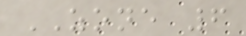ZONE 6
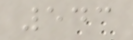543
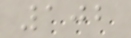102
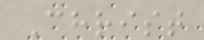Christ
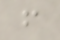f
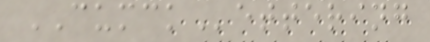CUMCKettering
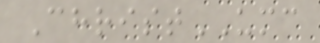ChristUMC
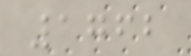1762
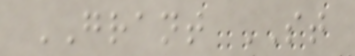GRANT ST
